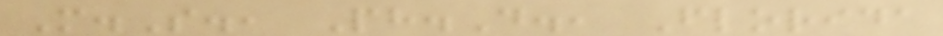M.S., Ph.D., Florida
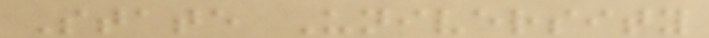State University
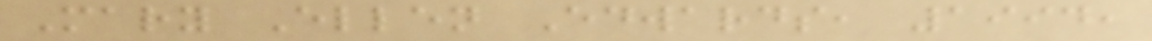Mary Ellen Edwards, 1994,
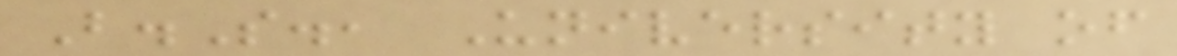B.S., University of
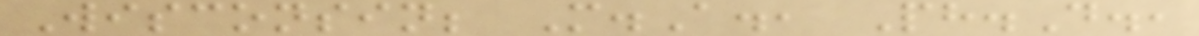Wisconsin; M.A., Ph.D.,
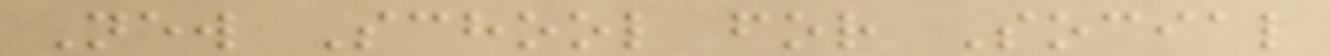New School for Social
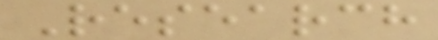Research
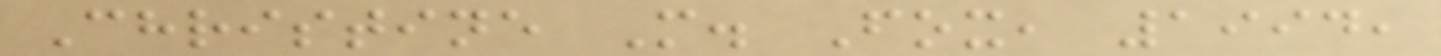Christine M. Fox, 1994,
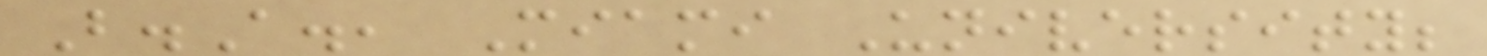B.A., Miami University;
